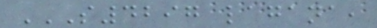S4297 LAGANA,
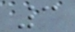3
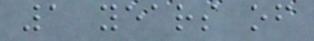1 years of
